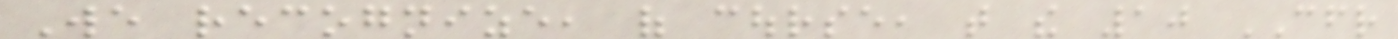We recognize, of course, that the 10 CFR
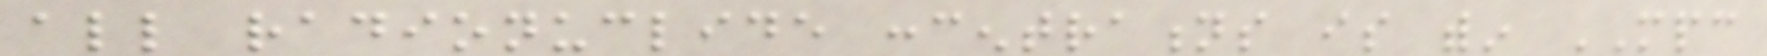all radionuclide concentrations is within MPC
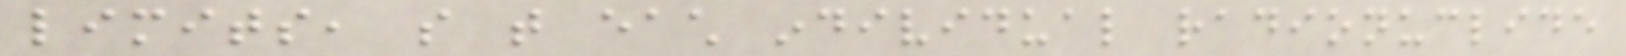limits, so that each individual radionuclide
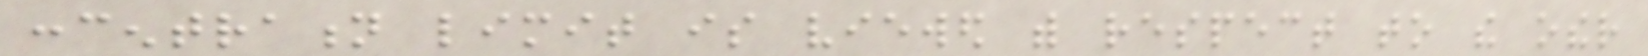concentration limit is viewed with respect to the other
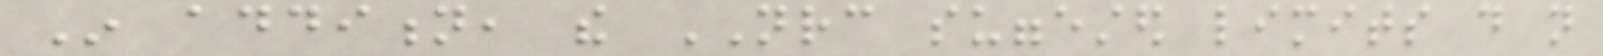In addition, the NRC suggested limits do not
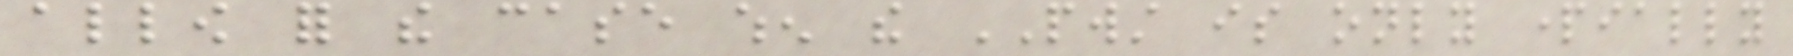allow for the case when the PWST is only partially
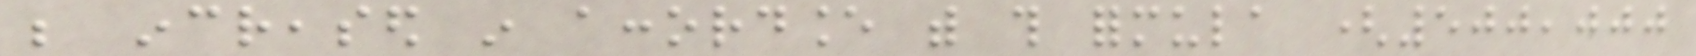be increased in accordance with this formula (500,000
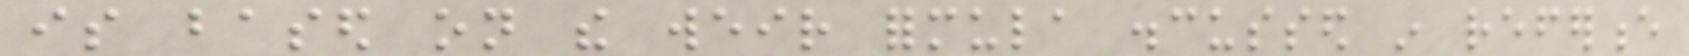is based on the weir formula discussed in reference
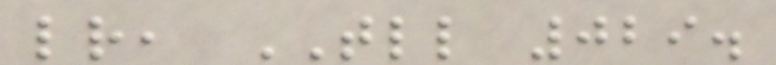letter, TLL 029.
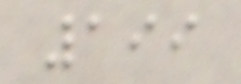199
